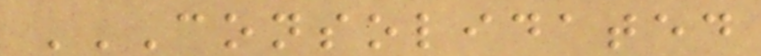CONSOLIDATED
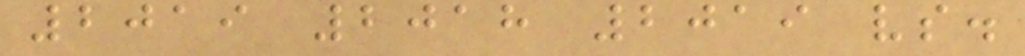2019 2018 2019 vs.
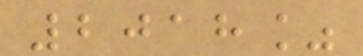2018%
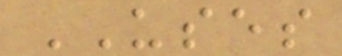USES
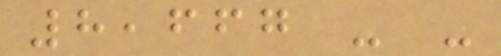8,667 - -
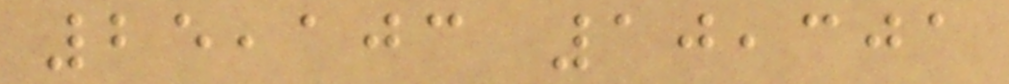25,103 10,301
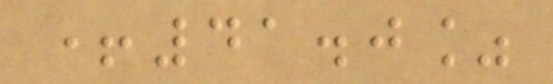+41.0%
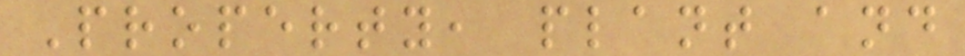Property, plant and
